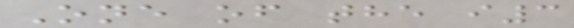One of the i3
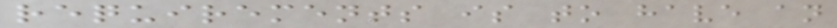requirements is to have an
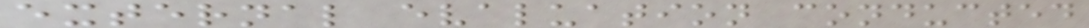external evaluation conducted
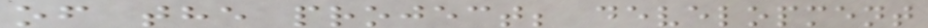of the project; development
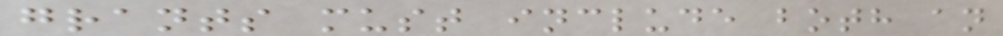grants must include both an
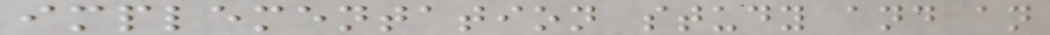implementation study and an
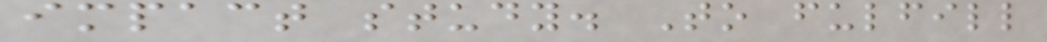impact study. To fulfill
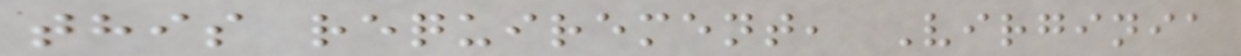this requirement, Virginia
